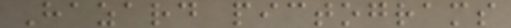Hazard pictograms
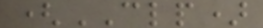(CLP)
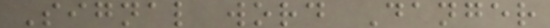Signal word Danger
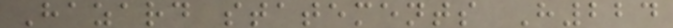Hazard statements H224
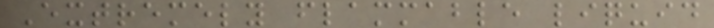Extremely flammable liquid
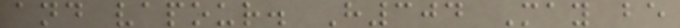and vapour. H304 May be
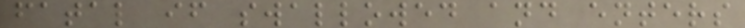fatal if swallowed and enters
